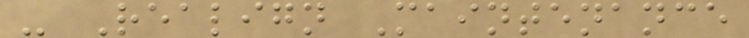- Realign Maintenance
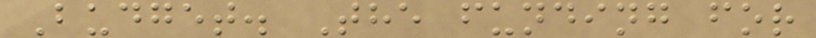Budget. The funding for
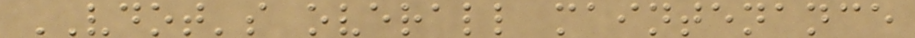VDOT's overall maintenance
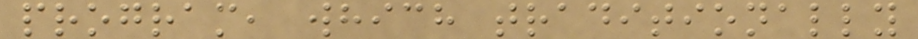program, which traditionally
